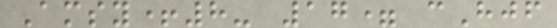Amsy+8- 17= cHjf
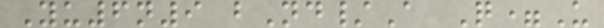Yu6n9 bNd/A Q=U
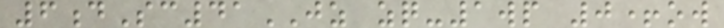6dSc41JZ zq-1wp 0+ow
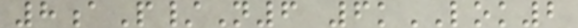8aP/N6 6kLOK2
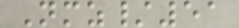Nmz/51
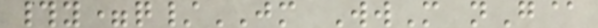#y=q/JM WwM nG@
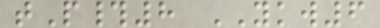tP#8 YKW6
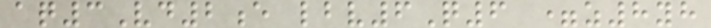aq3Vd2e lbv6Q6 =z8yh
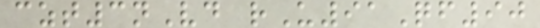czt3nVd rU91Qf90
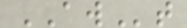AWt
